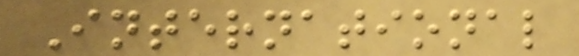International
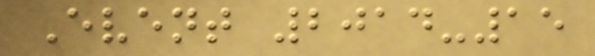Event 2014-15
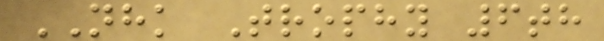NHK Trophy 6th
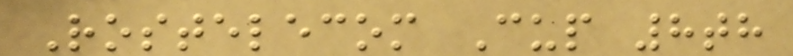Rostelecom Cup 8th
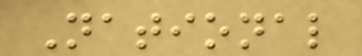National
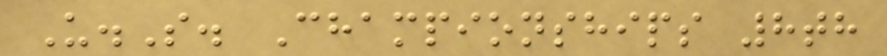U.S. Championships 8th
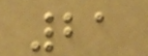21
